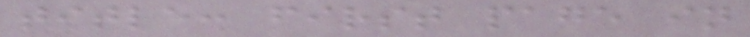title: first page in
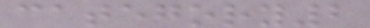category2
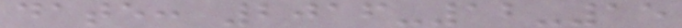date: 2016-12-15
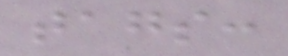tags:
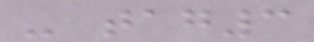- tag3
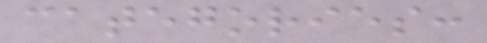categories:
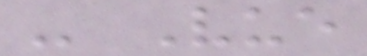- Vue
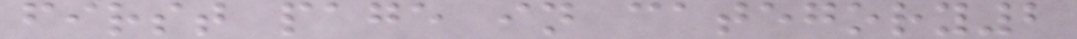first page in category2
